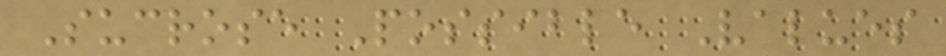Sucrose Possible Values
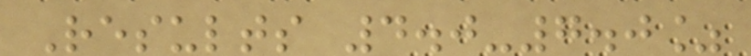Results 4.0-7.0%
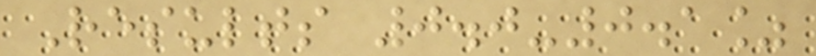Results 0.0-0.1%
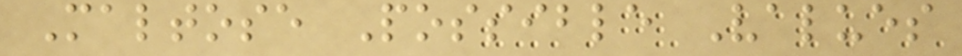Maltose Possible Values
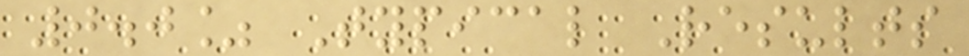0.0% Typical Results
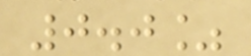0.0%
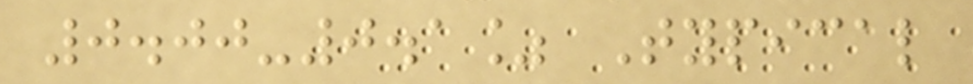0.00-0.1% Typical
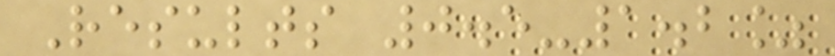Results 0.5-1.2%
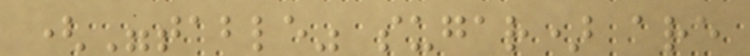("table" sugar) are
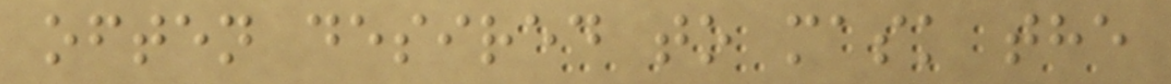often desired to mask the
